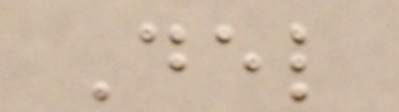Del
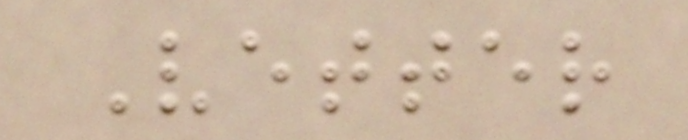Vetter
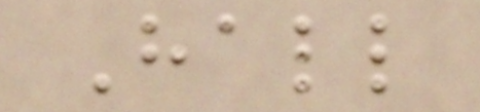Hall
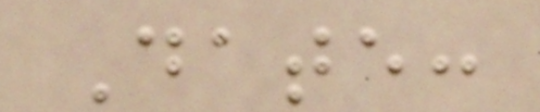Date:
